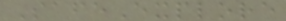SafeExplore
